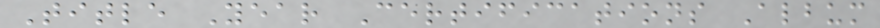Title Year Certifications Album
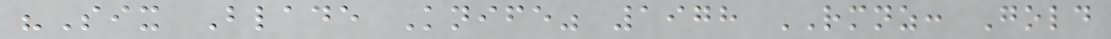"Six Blade Knife" 1978 RMNZ: Gold
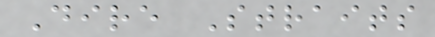Dire Straits
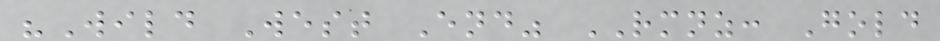"Wild West End" RMNZ: Gold
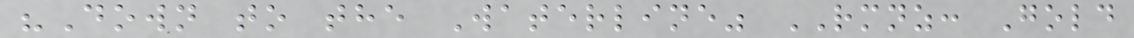"Down to the Waterline" RMNZ: Gold
